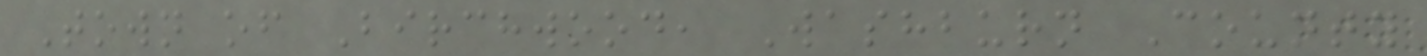Town of Birchwood, Washburn County
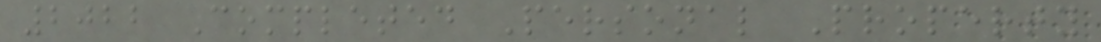2022 Completed Personal Property
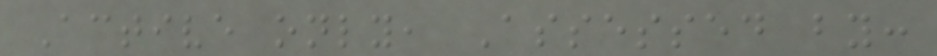Active only, Assessed by:
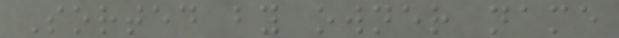Sorted by owner name
